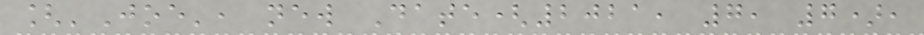['Joe', new Date(2021, 7, 7),
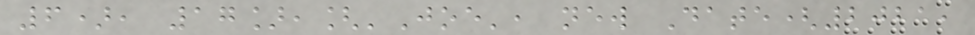6), 17],['Joe', new Date(2021,
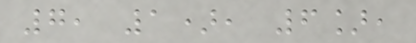7, 1), 6],
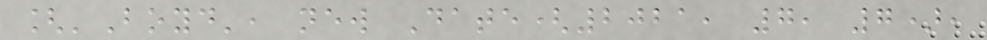['Boyd', new Date(2021, 7, 7),
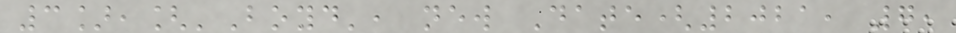3],['Boyd', new Date(2021, 7,
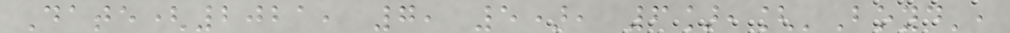Date(2021, 7, 5), 6],['Boyd',
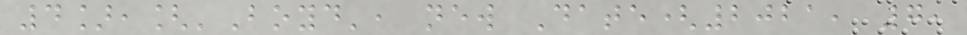4],['Boyd', new Date(2021, 7,
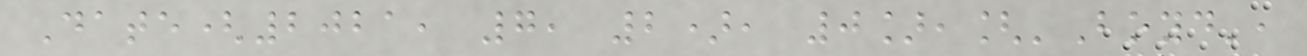Date(2021, 7, 2), 0],['Boyd',
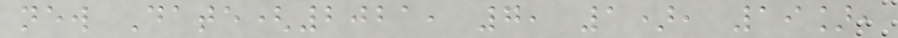new Date(2021, 7, 1), 19],
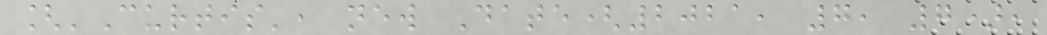['Curtis', new Date(2021, 7, 7),
